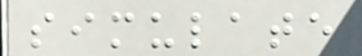simulate
